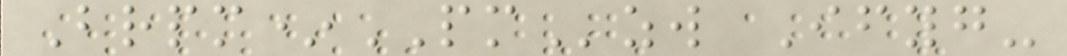Brpm*PMzw Ifyg-
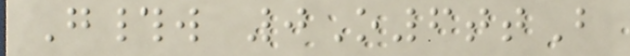G#w 0O6ttB
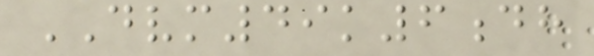DVM49k6dh
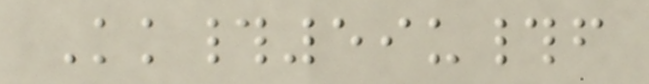Kk#59u#f
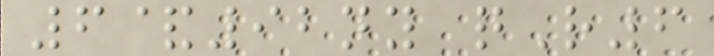6&92ny qR6
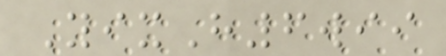YixH6wii
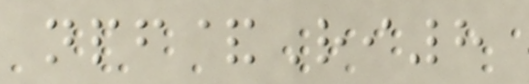npf&Ri8
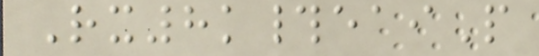Rx8k#eaiP
